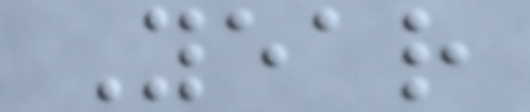Year
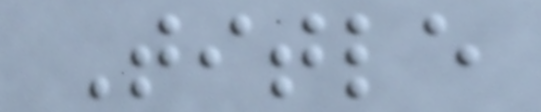Title
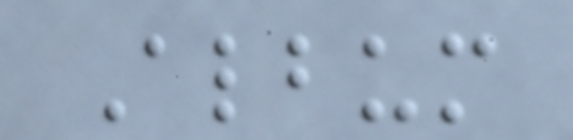Album
